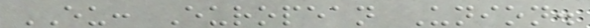EU: European Union.
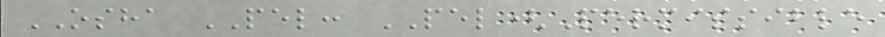OSHA PEL: PEL(Permissible
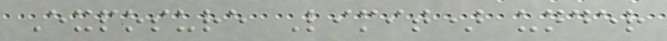Exposure Limit) under
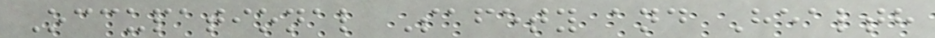Occupational Safety and Health
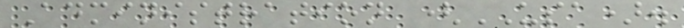Administration (USA).
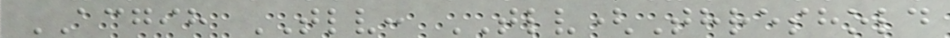ACGIH TLV: TLV(Threshold
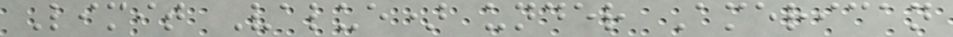Limit Value) under American
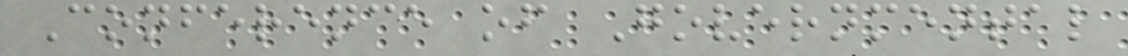Conference of Governmental
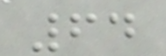64
